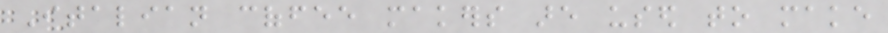Italian coffee makers are used to make
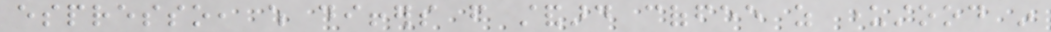espresso, which differs from standard coffee as understood in
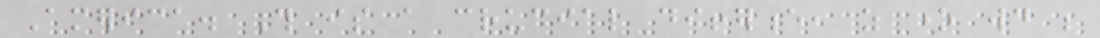America. This is a crucial difference, as one would be
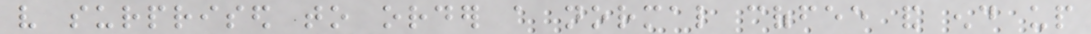very surprised to order a normal coffee and end up
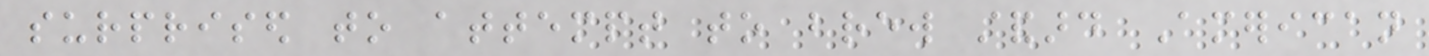surprised to attempt to brew standard American
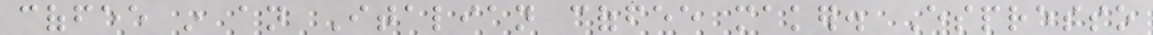coffee in an Italian coffee maker. Espresso
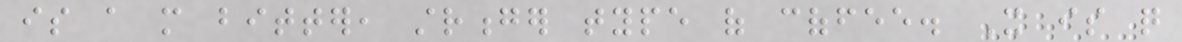is a more bitter, stronger type of coffee. It is quite
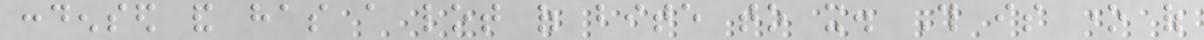condensed and has a lot of bite to it. This is one of
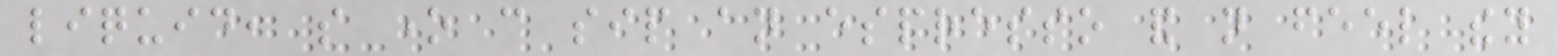liquid, so one can sip an espresso and not feel they
